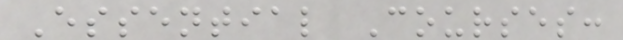Essential Courses:
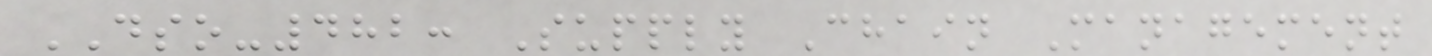DSO-482: Supply Chain Management
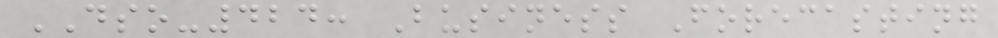DSO-424: Business Forecasting
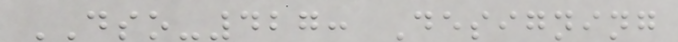DSO-427: Designing
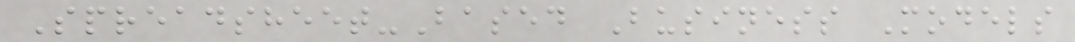Spreadsheet-Based Business Models
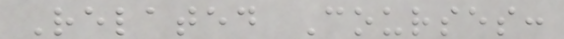Related Courses:
